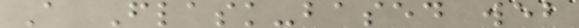A Flask-based web
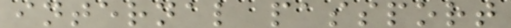internal passport
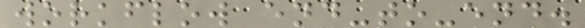workflow end-to-end.
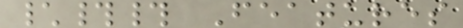\## Features
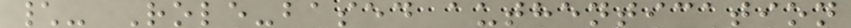\- Role-based authentication
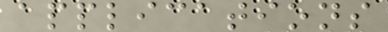applications
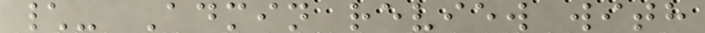\- Admin review with
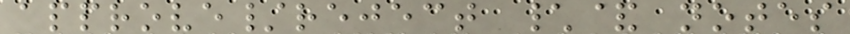approve/reject \& notes
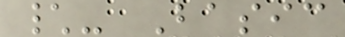\- Basic
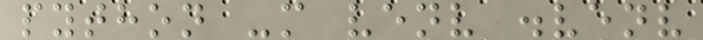python -m venv .venv
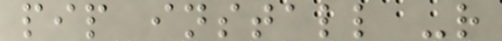pip install -r
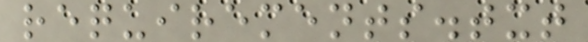requirements.txt
